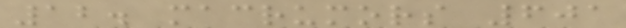12. macrumors 601
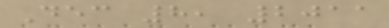Dec 8, 2011
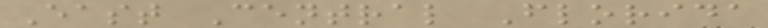East Central Florida
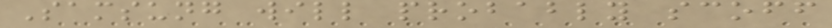Samsung will probably scoff
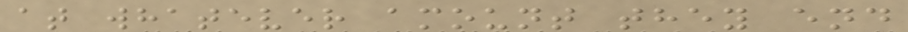at whatever amount they end
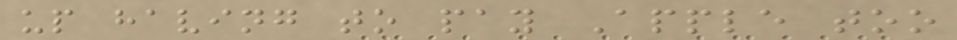up having to pay Apple too
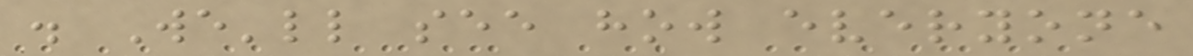. We'll see how everyone
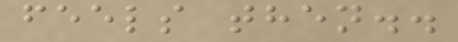feels then..
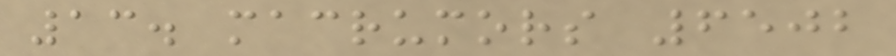13. macrumors 6502
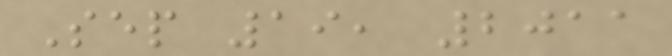Sep 19, 2011
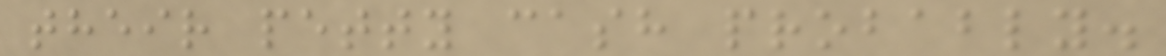their petty cash probably.
